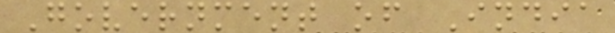Government of India
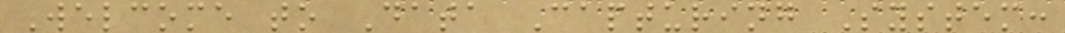Welcome to Data Capturing System:
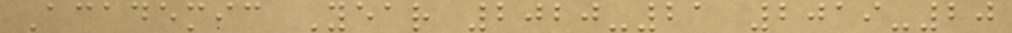Academic Year 2020-21 2019-20
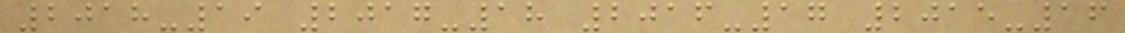2018-19 2017-18 2016-17 2015-16
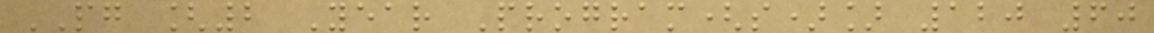PG [2 Year Program(s)] 120 60
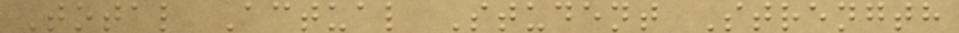Total Actual Student Strength
